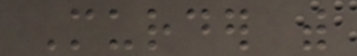Murder with
